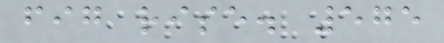fig rise. 575
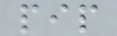pip
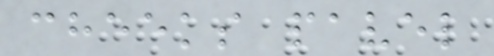cheeks pavel
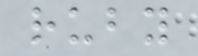ruby
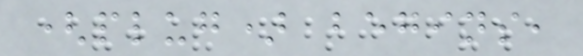(plug) begins,
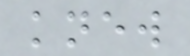knew
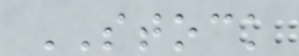STOCK
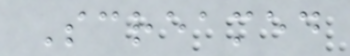Screamed
